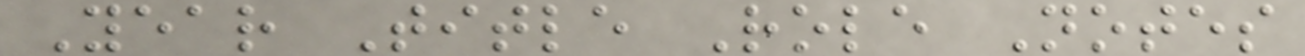Year Title Role Notes
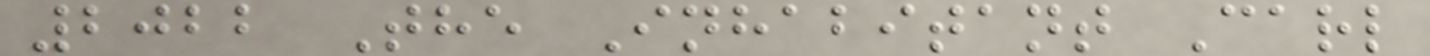2022 The Inhabitant Carl
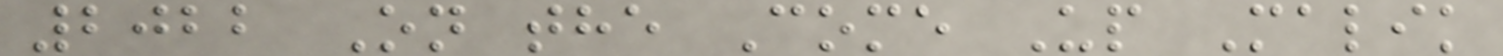2022 On the Come Up Malik
